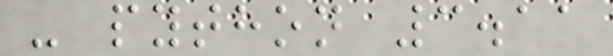- python 3.11
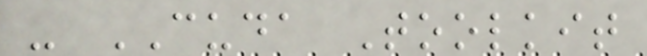- CUDA Toolkit
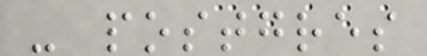- postgres
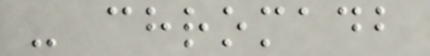- chromadb
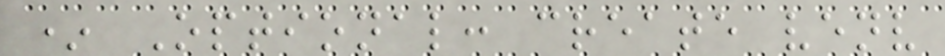* Optional: create venv
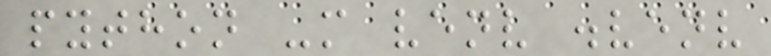python -m venv .venv
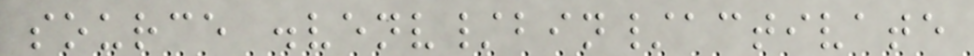source .venv/bin/activate
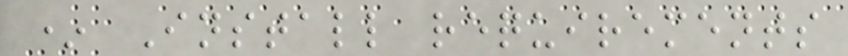* Install requirements
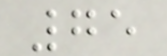75
